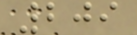209
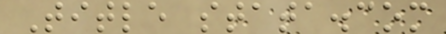Title stata.com
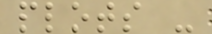plots -
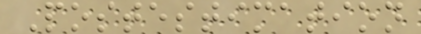Postestimation
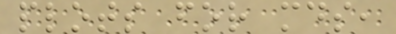plots for mds,
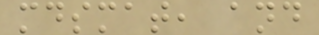mdsmat, and
